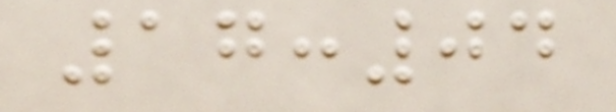17:04
